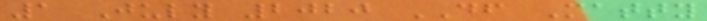1 July 2020 DF Matty
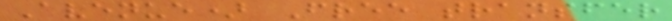Avenue) Free transfer
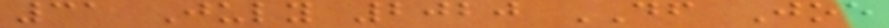31 July 2020 DF Joe
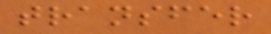transfer
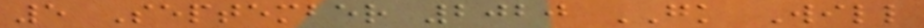5 September 2020 GK Will
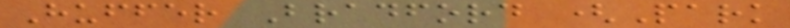Huffer Bradford (Park
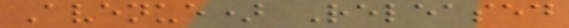Avenue) Released
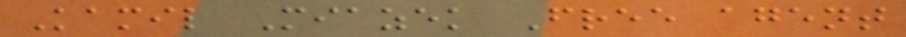Kamil Miazek Free agent
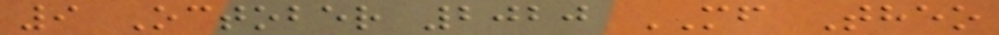9 October 2020 MF Theo
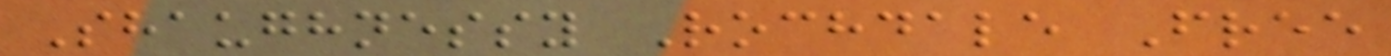Shaughnessy Rochdale Free
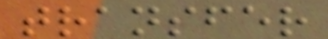transfer
